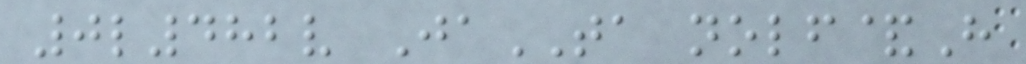0l482v JaTA nolf&H
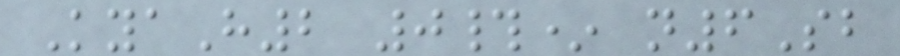KyaH2 0#* n6Sb
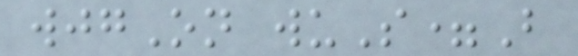wjgOn wuS=B
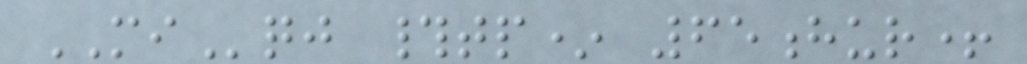MIqj #tp* 65hur+
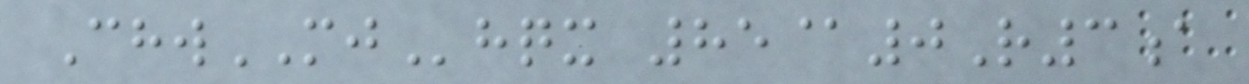ChwMJhqx 85@0R3a
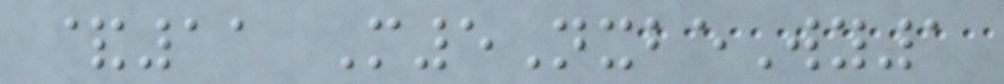&11 M5NxbeWy1
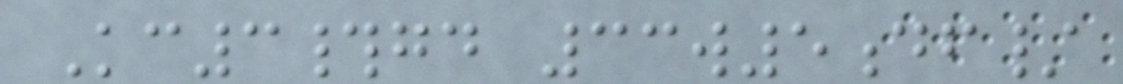Kc3#gd 33w5df/
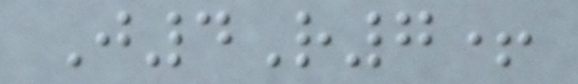J4R7+
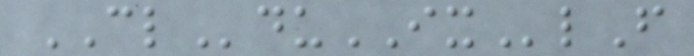CLduIXlF
